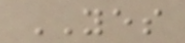YES
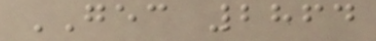GEC 2864
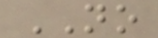NO
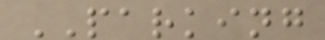PARKING
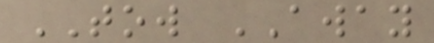TOW AWAY
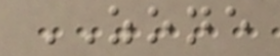ZONE
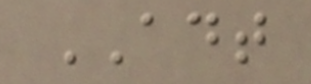ADT
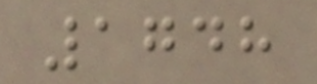1748
